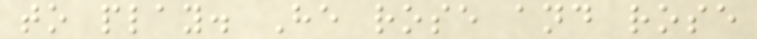to play. He rose and rose
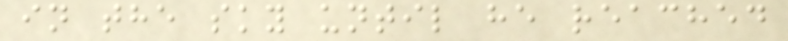in the sky until he reached
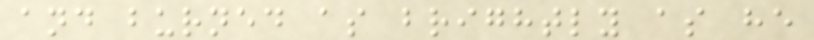and burned as brightly as he
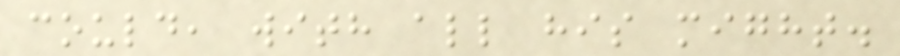could, with all his might.
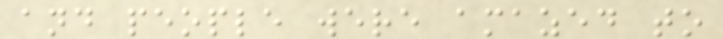and people were amazed to
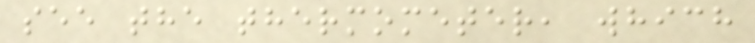see the thermometer, which
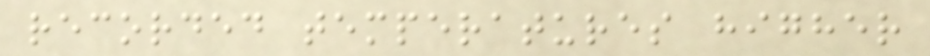recorded temperatures higher
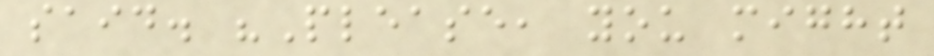said. "Please, you might
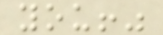you!"
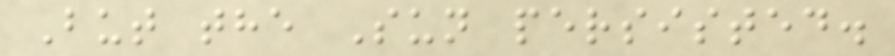But the Sun persisted.
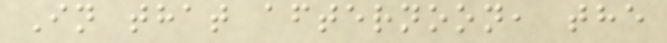In that afternoon, the
